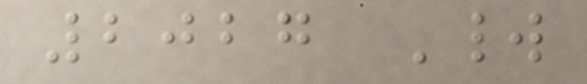2027 World
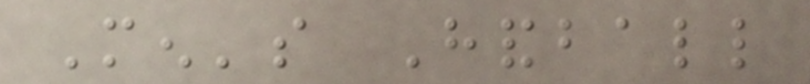Men's Handball
